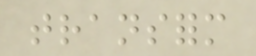transform
